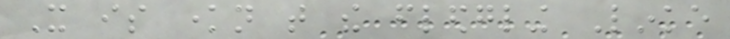It is known that the fledgling Linke
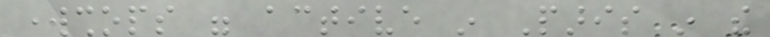workshops were active in Paris in the
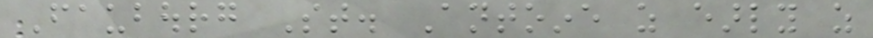Faubourg St. Antoine as early as
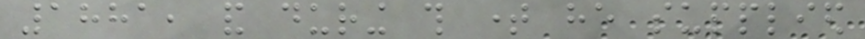1881, and during this time he supplied
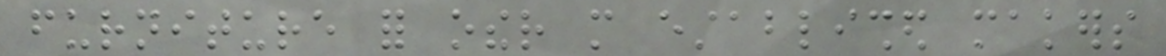furniture for other more established makers
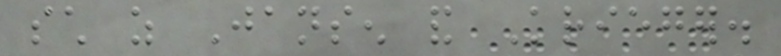such as Jansen and Krieger.
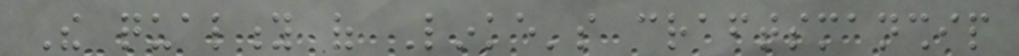The quality of Linke's craftsmanship
